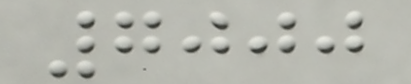7000
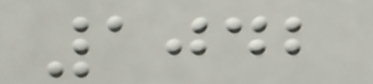1042
